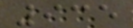935
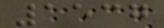1537
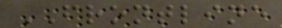FRONTLINE
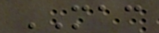MAC
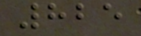825
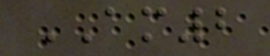AM2
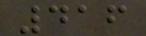416
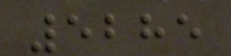5285
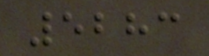5283
